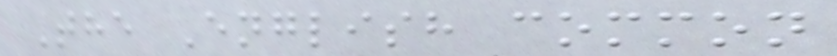The English common
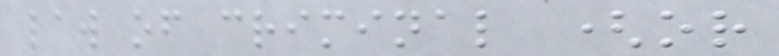law of criminal (or
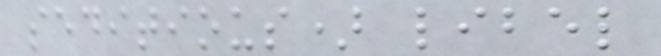seditious) libel
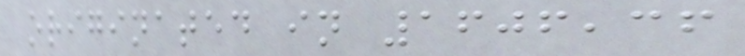originated in 1606,36
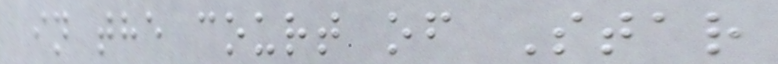in the court of Star
